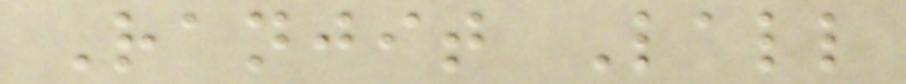Ranjit Lall
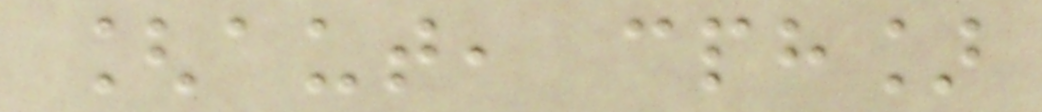[aut, cph]
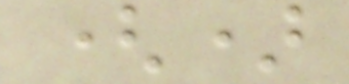()
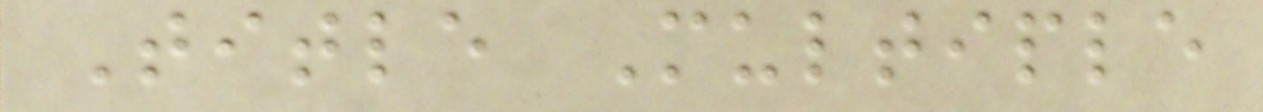Title Multiple
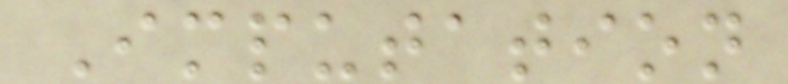Imputation
